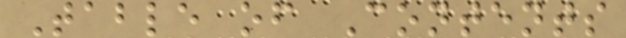Table of Contents
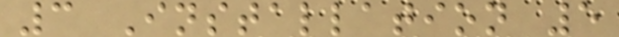3 Installation 5
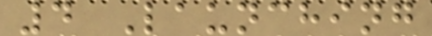4 Launching
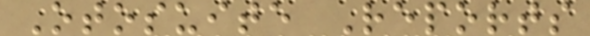Otosuite Reports
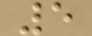5
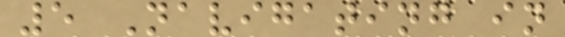5 Navigating in
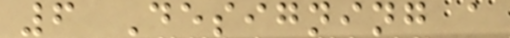6 Designing a
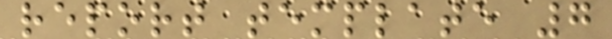report template 7
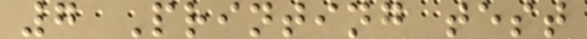7 Printing test
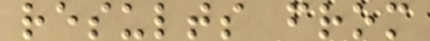results from
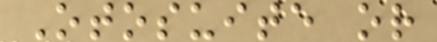Otosuite or
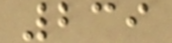239
